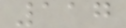117
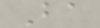Ba
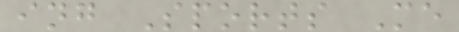ing Sports Me
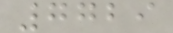7729
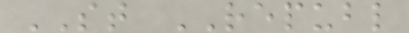ST REPUBL
